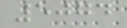5074
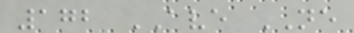172 AVE NE
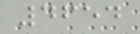4654
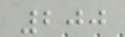200
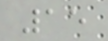15
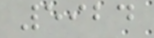5924
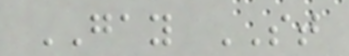GAY ST
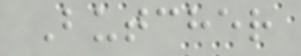Butcher
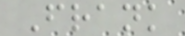Frank
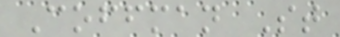Coffman St
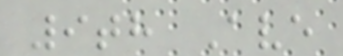9th Ave
